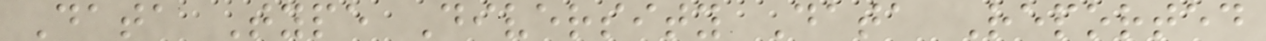Data Type Diversity Data Reported
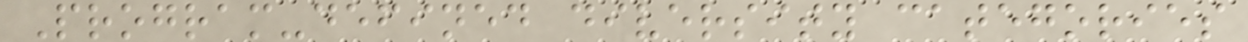Program-defined diversity categories
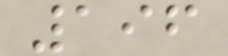196
